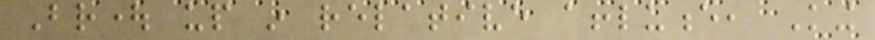Brought up in relative affluence, King
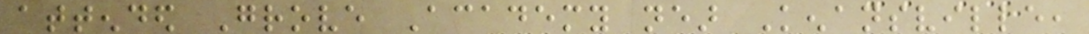attended Grove Academy near Kenansville,
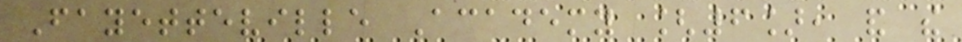Fayetteville Academy [6], and the
